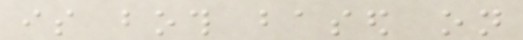is both based on
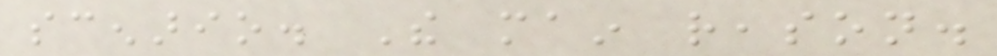scenario. The main reason.
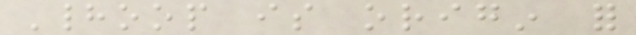Hadoop is origin for
